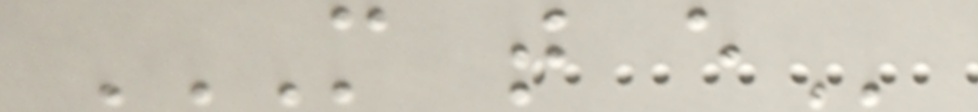M T E
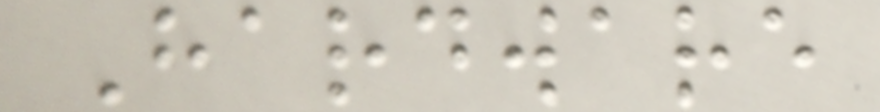Hardware
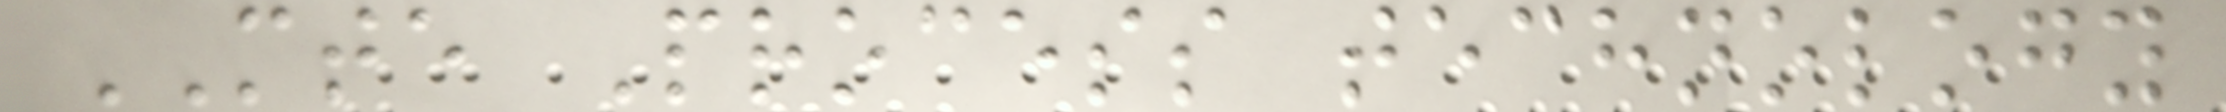MTE Process technology
